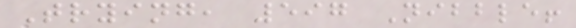Trying, 597 Nibble!
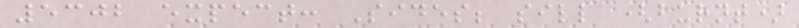5302 expect: Sides; sill (burnt)
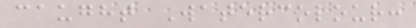caught Watercolour:
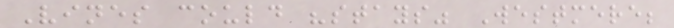Vines could "stays" Westmere;
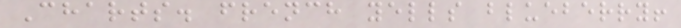Charts. french yells blueberry!
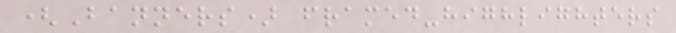(Banners) framed-highlighters
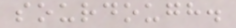sourdough.
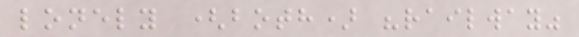lonely (both) "railway"
